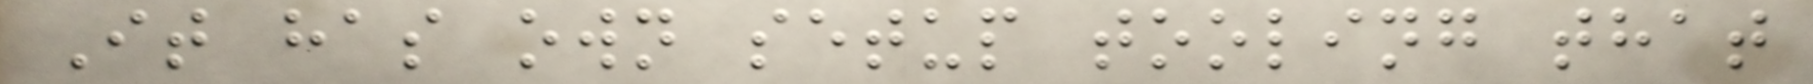It has own setup tooling that
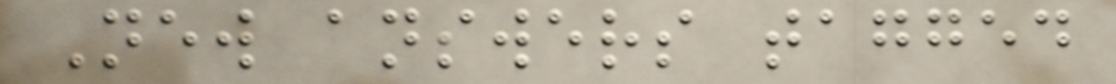New answers tagged
